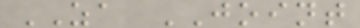ZA JOINT
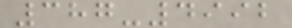387-4992
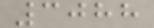3088
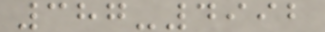387-4992
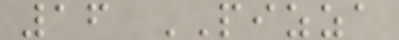16 PIZZA
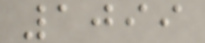1099
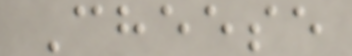Cheese
